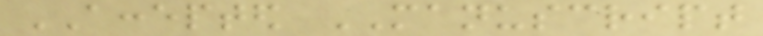ACCEPTED MANUSCRIPT
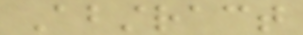Abstract
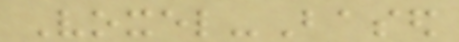Voxel-Based
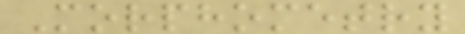Morphometry
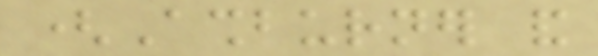(Ashburner and
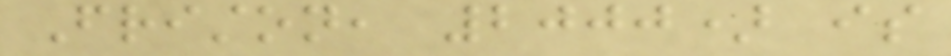Friston, 2000) is
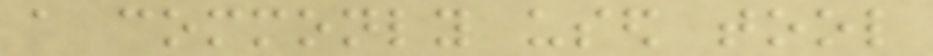a commonly used tool
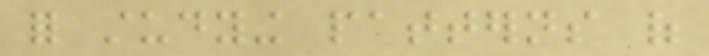for studying patterns of
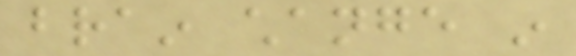brain change in
